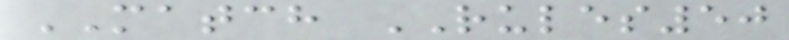MATCH RULES50
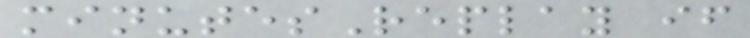minutesReplay if
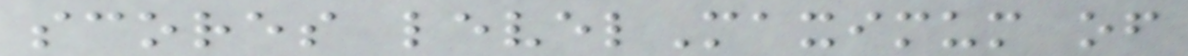scores levelMaximum of
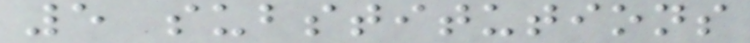5 substitutions
